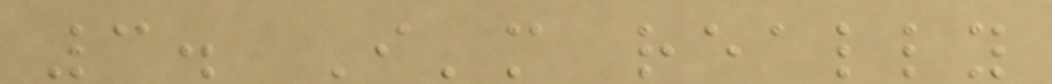3. I'm really
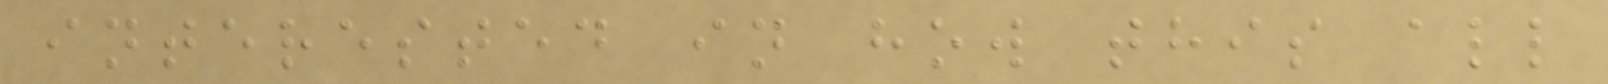interested in how this all
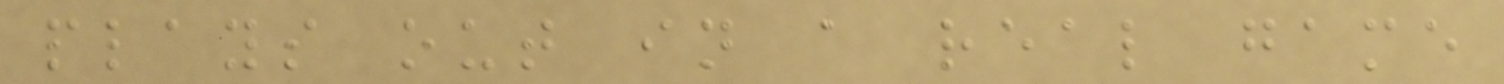plays out in a real game
